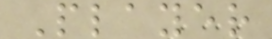Player
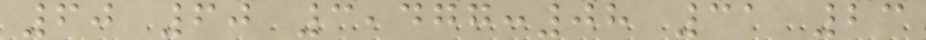60 60 3,477:08 31 23
